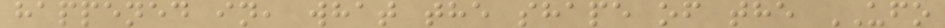happened in, what the shape of the UFO
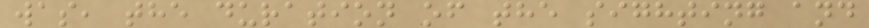was, the duration of the sighting and
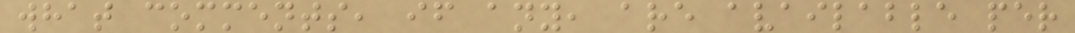what comments, if any, are available per
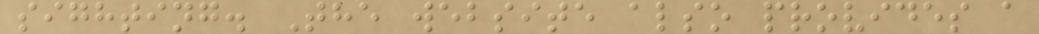sighting. The website also provides a
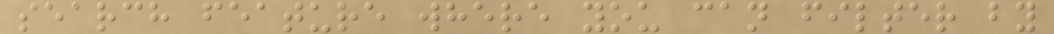search feature where you can filter by
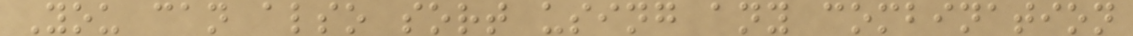You can also sort using any combination
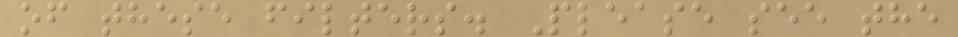of these filters. Please see the
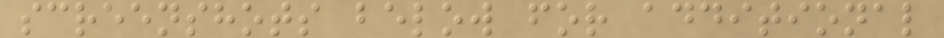screenshots below for additional
